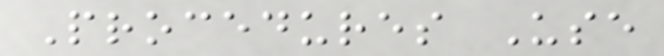Procedures Use
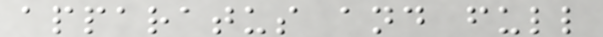apparatus and full
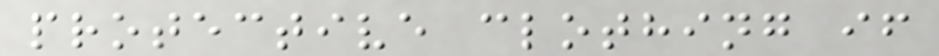protective clothing if
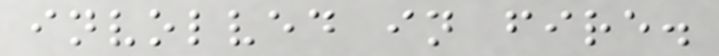involved in fire.
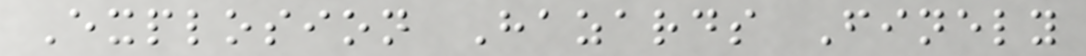Explosion Hazards Finely
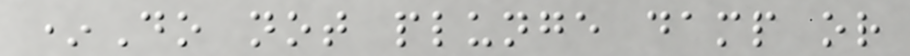*Do not plunge damp or
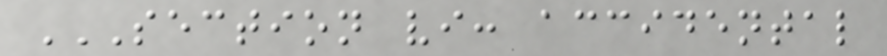SECTION VI: ACCIDENTAL
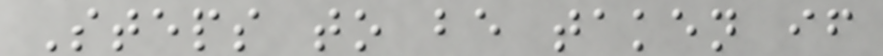Steps to be taken if
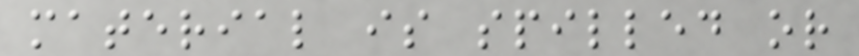material is spilled or
